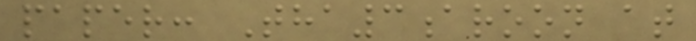paper: Tha3aroon at
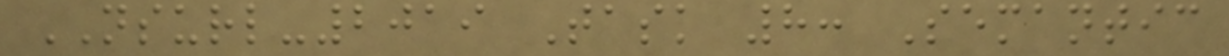NSURL-2019 Task 8: Semantic
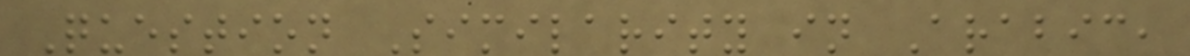Question Similarity in Arabic,
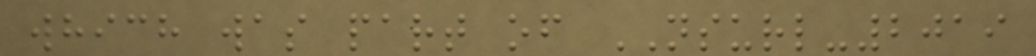which was part of NSURL-2019
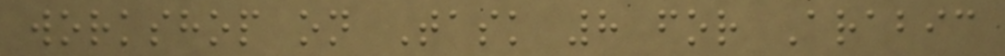workshop on Task 8 for Arabic
